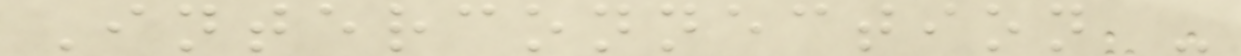Interconnection -
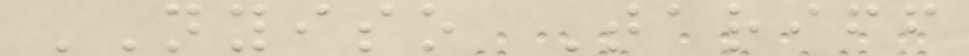NYISO Tariff
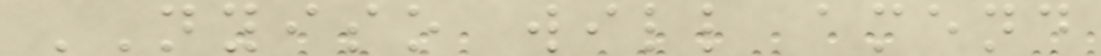NYISO will amend
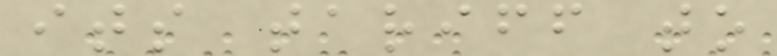its tariff to
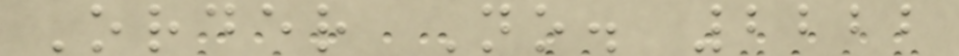Order No. 2222
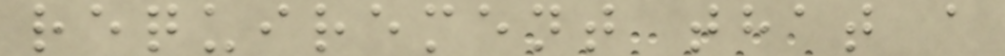requirement that a
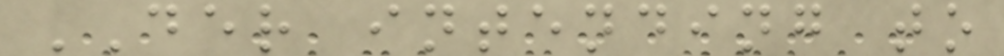DER intending to
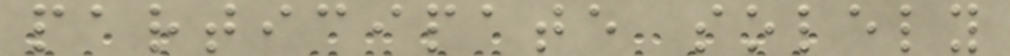participate solely
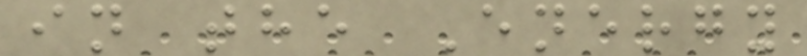in the Energy
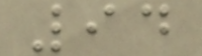94
